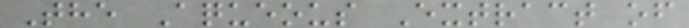The Aqueous Extract of
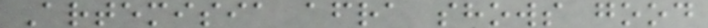Artemisia afra shows good
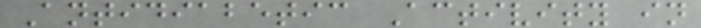Antidiabetic Activity in
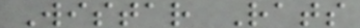Wistar Rats
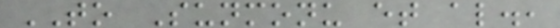TO Sunmonu et al.,
